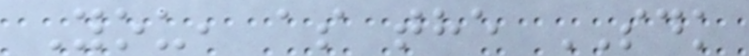You, as the SDK
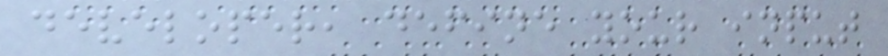developer, define your input
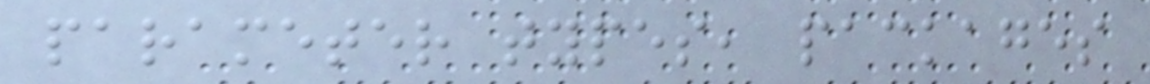parameter types, packages
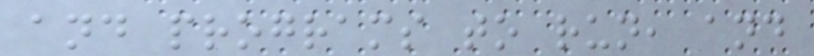and programs to run, and
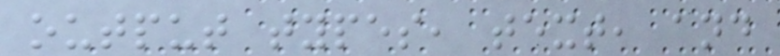output types, text, and
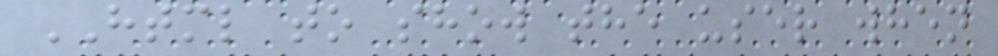HTML to show the user when
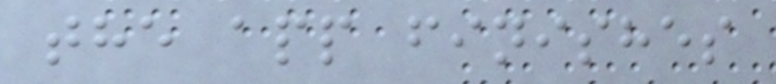the app finishes
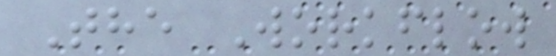The Workflow
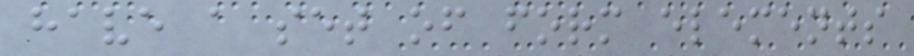have a set of form elements
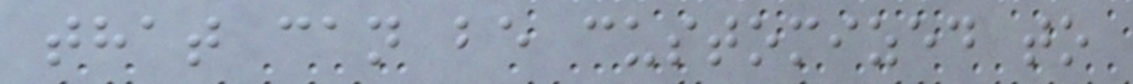that can be customized to
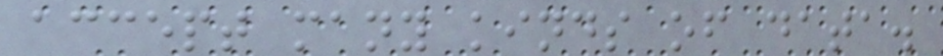accept many kinds of data.
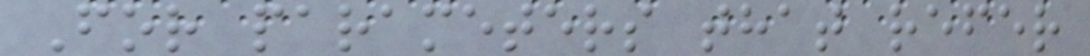For parameters that refer
